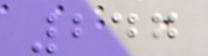247
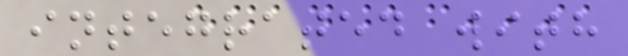integrated with
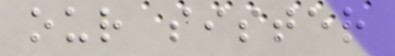our sister
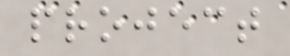project
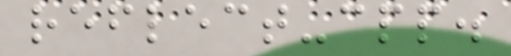reflect-cpp.
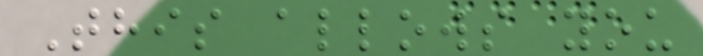This allows you
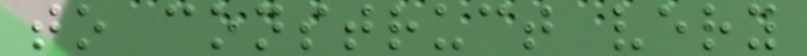to construct very
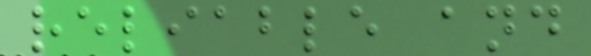reliable and
